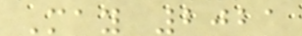May 2021
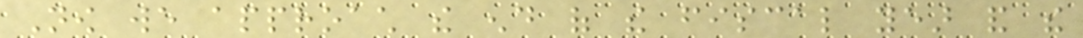Now we approach the end of the fiscal year and the
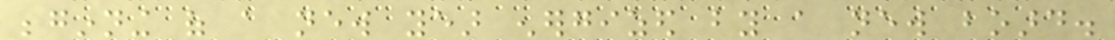beginning of a new year energized by a new board.
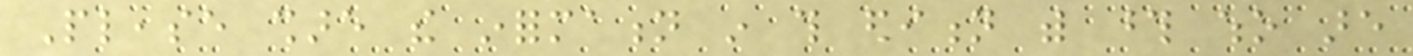Please share the information in this edition with those who are
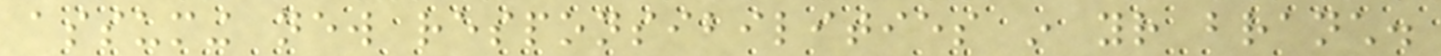assuming new responsibilities in your branch.
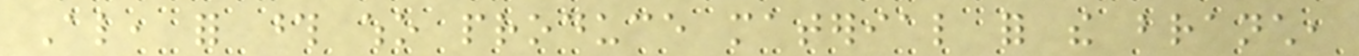Also, for those who produce material for the branch,
